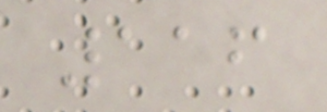116
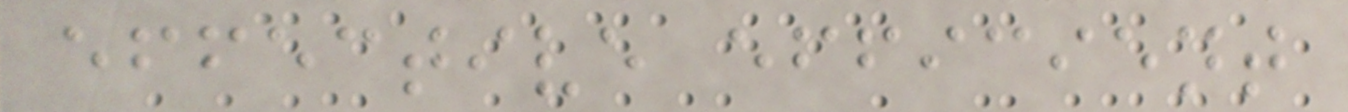effective efficient
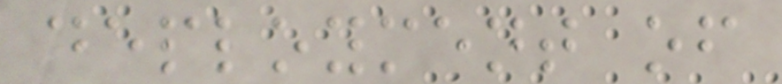deployment of
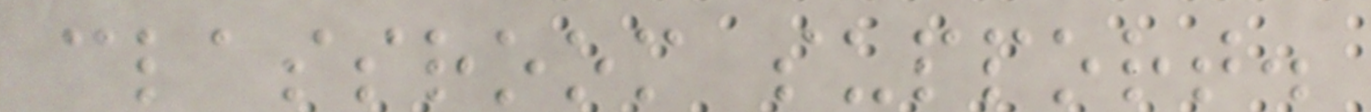classroom support.
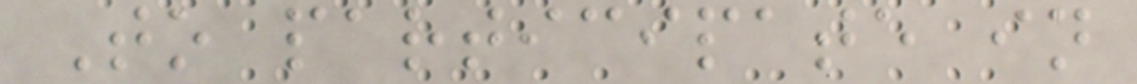To participate in
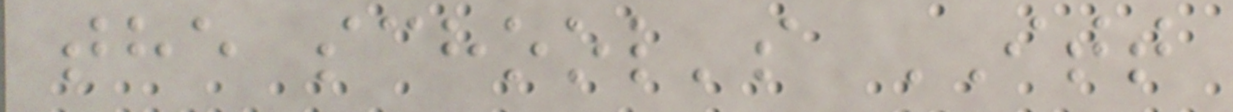the school's ITT
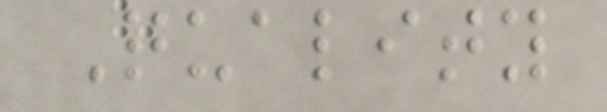Quality
